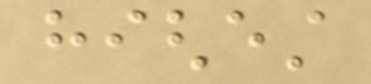highest
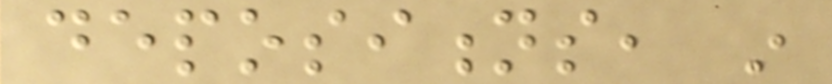depositions, in
